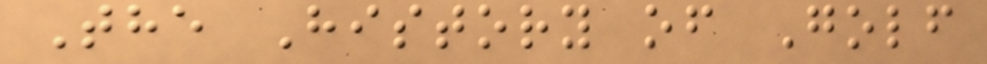The History of Golf
